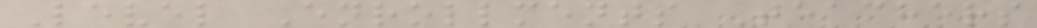Level Enrollments Teachers
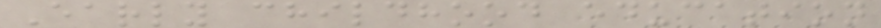Early childhood education
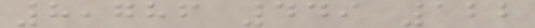8,786 449 122
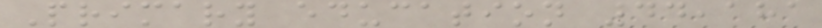Primary education 44,181
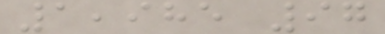1,985 97
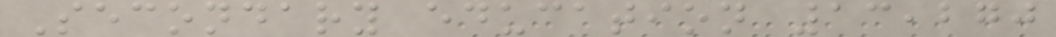Secondary education 13,270
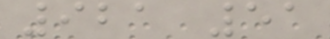921 51
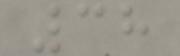38
